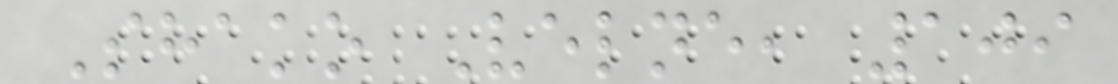Shako Velne, 109
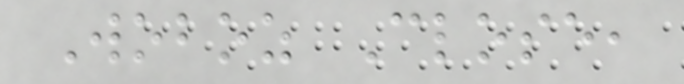Woboz Close,
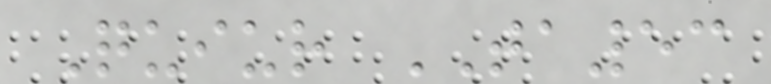Quiur TA53
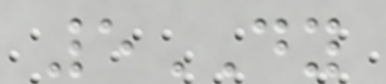5DY
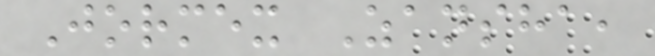Jormex Zansha,
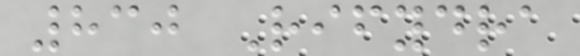830 Rifydra
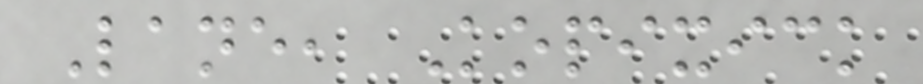Lane, Kopixick
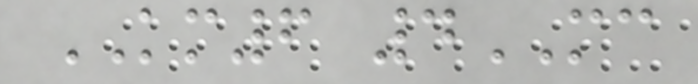KM6 4MC
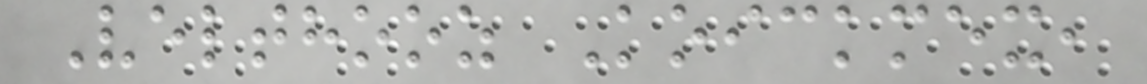Velthooz Koickmex,
